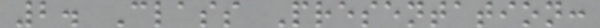2. Class Presentation:
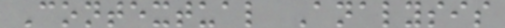Contextual Analysis
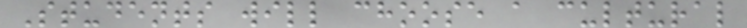Students will choose a cultural
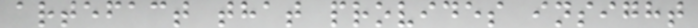artefact that provides insight
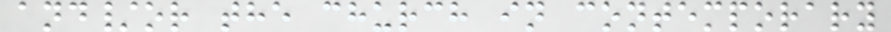and/or the church in contemporary
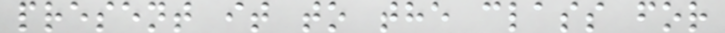present it to the class for
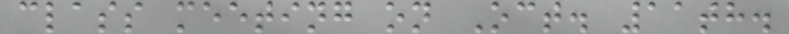class meeting on Oct. 11th.
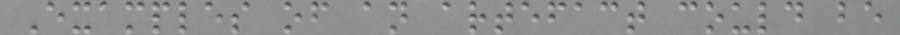Examples of an artefact could be
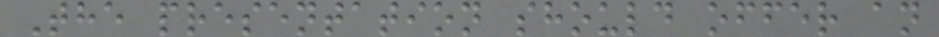The presentation should offer an
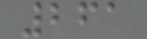261
